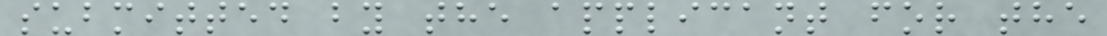submitted by the applicant for the
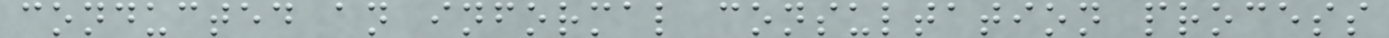conducted an informal consultation process
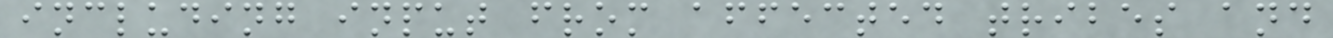including input from affected tribes and
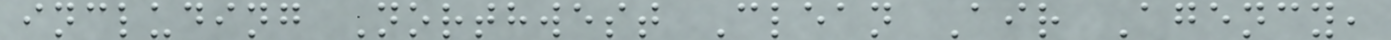including Northwest Clean Air Agency,
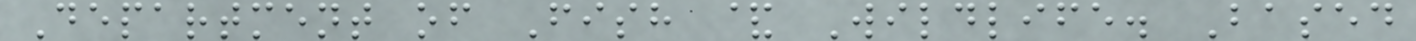Department of Fish & Wildlife. Based
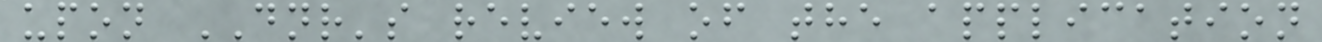upon DNR's review of the application
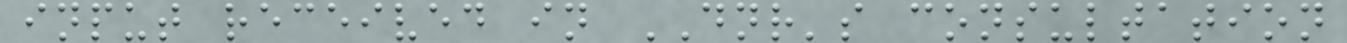input received in DNR's consultation
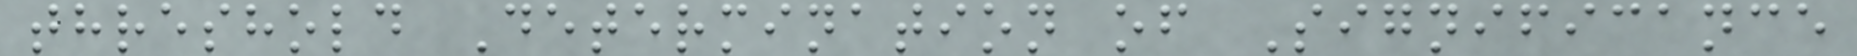threshold Determination of Significance
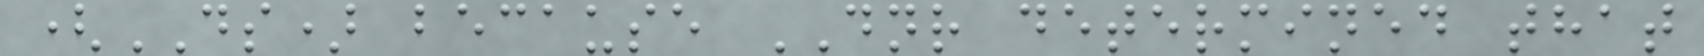(DS) because DNR determined that
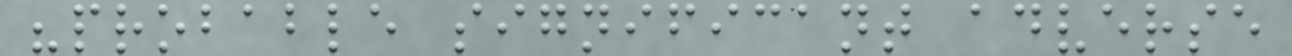"probable significant adverse
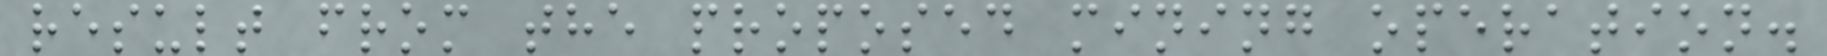result from the proposed mining operation.
